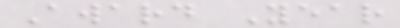Award Year
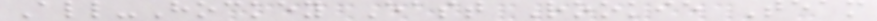All-Hockey East Rookie Team
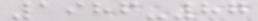1986-87
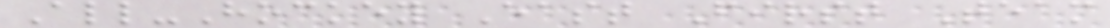All-Hockey East First Team
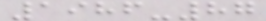1986-87
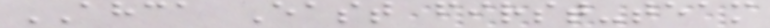AHCA East first-team
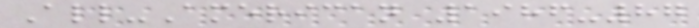All-American 1986-87
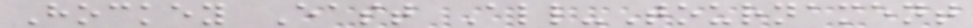Hockey East All-Tournament
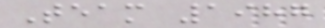Team 1987
